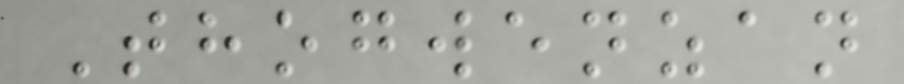Thogwenzan
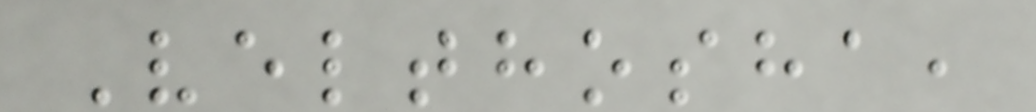Velthosha,
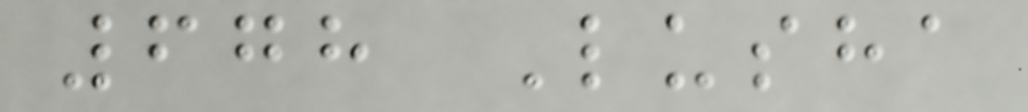678 Lusha
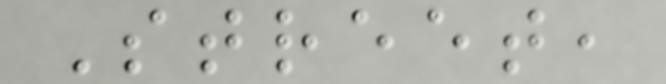Street,
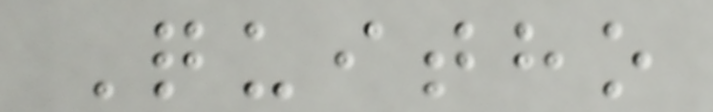Quitho
